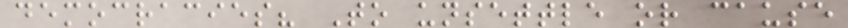democracies? To unsettle or cause
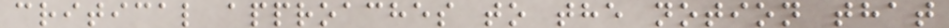critical approaches to the notion that
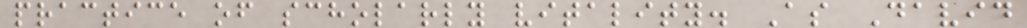practice of scholarly vitality. As David
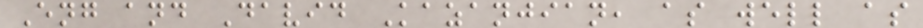Eng and David Kazanjian, as well as
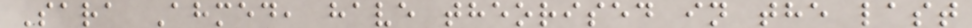Sara Ahmed, have theorised in the last
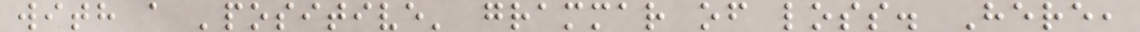with a 'positive' grammar of loss. Here,
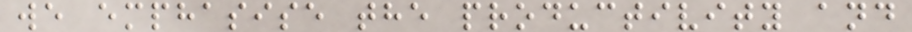we emphasise the productivity and
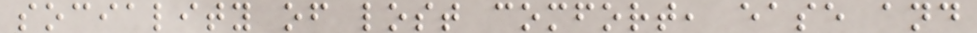sociality of lost comfort, ease and
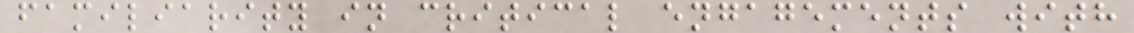familiarity in critical engagements with
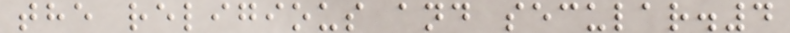the religious and secular.4
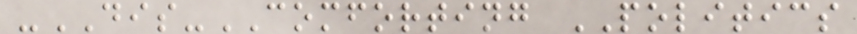-DIS-COMFORTING POLITICS
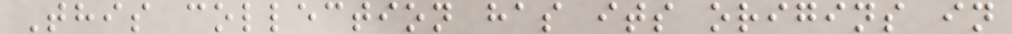This collection has its origins in
